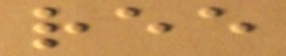ree
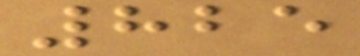825
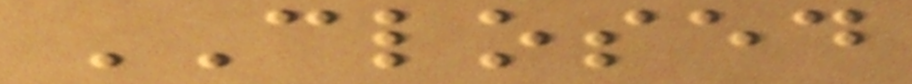CLOSED
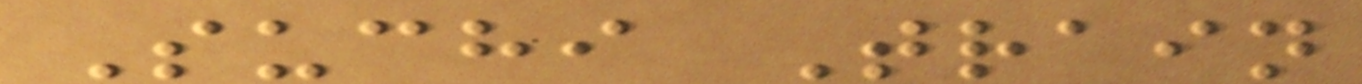Suchi Train
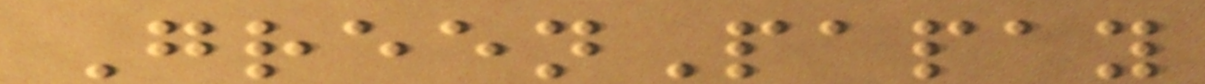GreenPapay
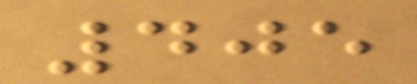405
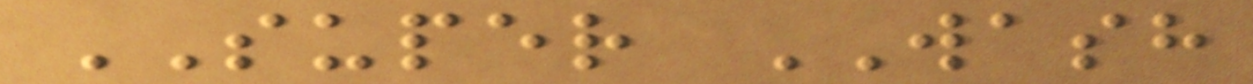SUPER WASH
